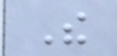The
